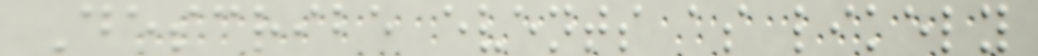Describe events as likely
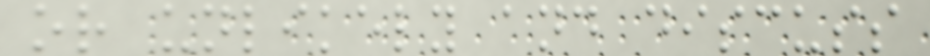or unlikely and discuss
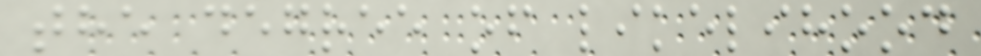the degree of likelihood
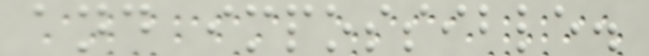and impossible.
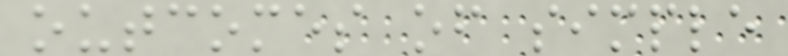outcomes of simple
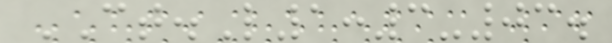CT.L1:3-03.
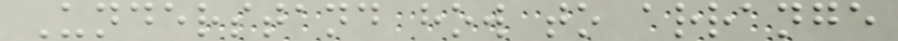Understand how to arrange
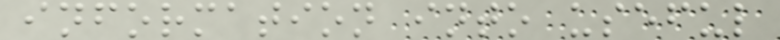information into useful
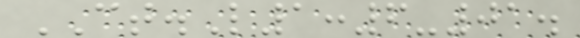CT.L1:6-01.
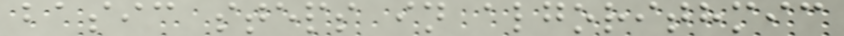basic steps in algorithmic
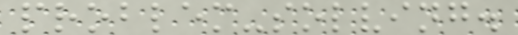problem-solving.
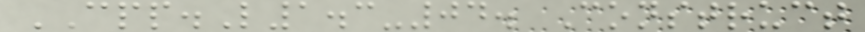CPP.L1.3-04. Construct
